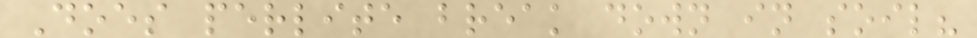Does perlite break down in soil?
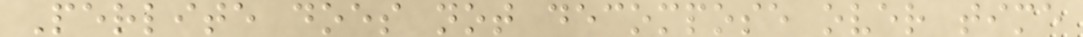Perlite does not decompose over time
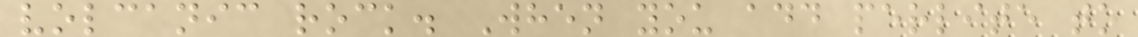volcanic rock. When you add perlite to
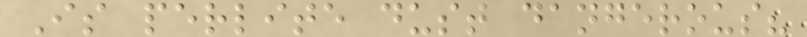Is perlite dust dangerous?
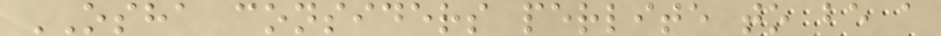OSHA considers perlite to be a
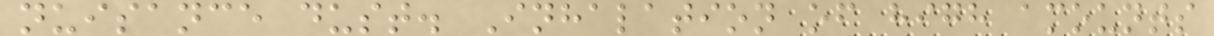nuisance dust. Inhalation of high amounts
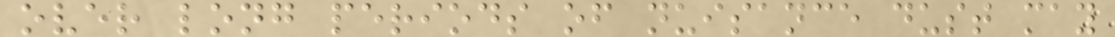over long periods of nuisance dust may
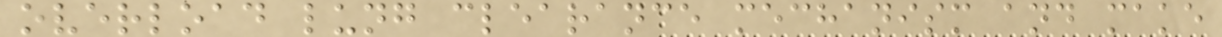overload lung clearance mechanism and make
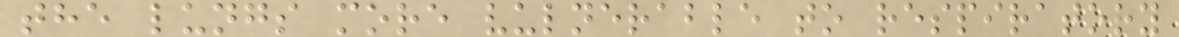the lungs more vulnerable to respiratory
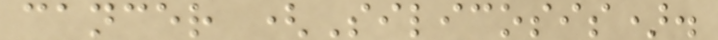cancer (Silicosis).
